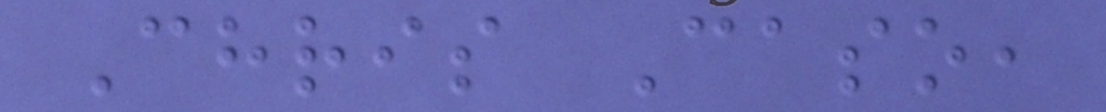Chris Caso,
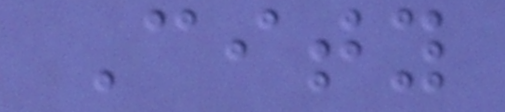City
